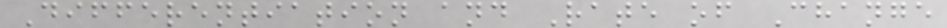Differentiation and Rate of Change
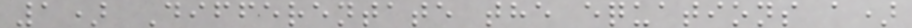1) Differentate the equations a)
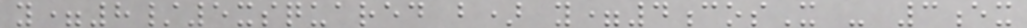y=8/5xsquared b) y=4cosX - 3ex
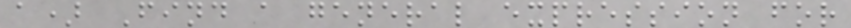a) Find a general expression for
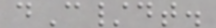dC/dt.
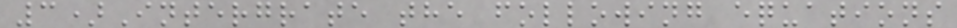3)Intergrate the following equations
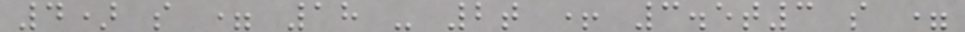4) s = 18 - 2t + 3.5t3 s =
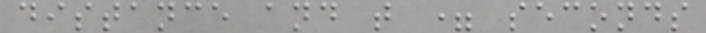distance and t = seconds
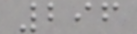296
